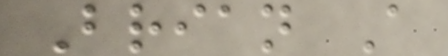Brian A
